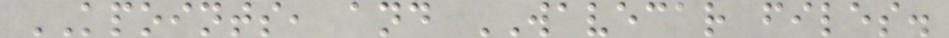KPOINTS, and WAVECAR files.
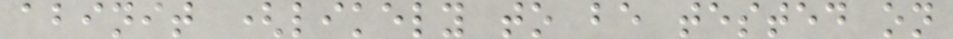abinit (likely to be tested on
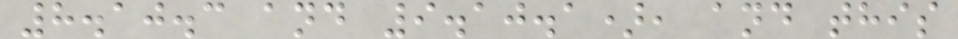8.10.3 and 9.10.1), and this
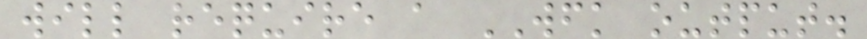will require a WFK output.
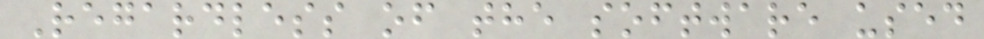Regardless of the software used
